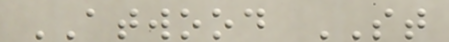ATWOOD ST
